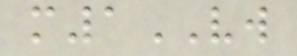m1VW
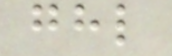ghl
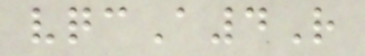vqcA4R
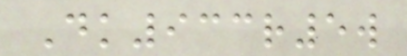Dk933r5w
